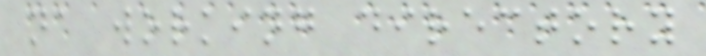na working directory
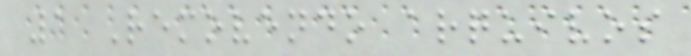1 Removendo arquivos
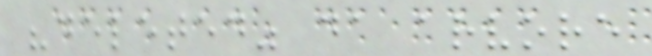"deleted" da arvore
